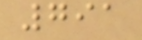791
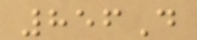856D
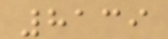8139
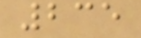235
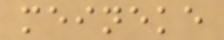meineke
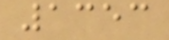1353
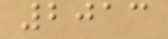2013
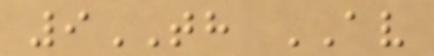9TH AV
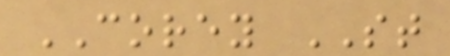COREY ST
